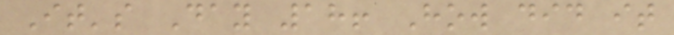It's Day 18! How did it
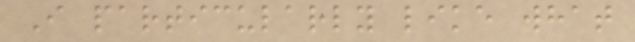I particularly like what
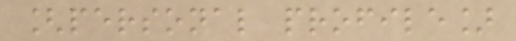[personal profile]
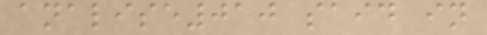analise010 said in
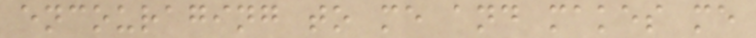encouraging to me and makes me
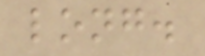long.
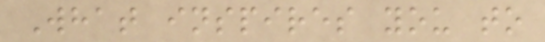What inspires you to
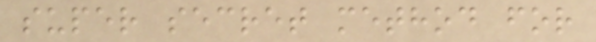super secret method for
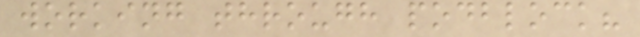working through podblock?
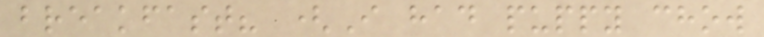breakfast? (I had puppy chow
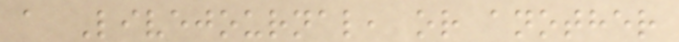a Livejournal, or another
